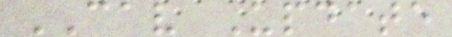CAV Update
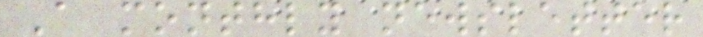A monthly newsletter
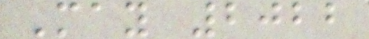May 2022
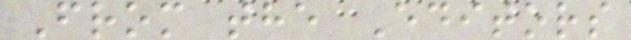From the Editors
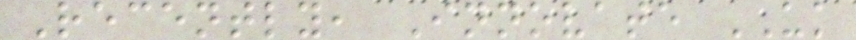Recently, Innovate UK
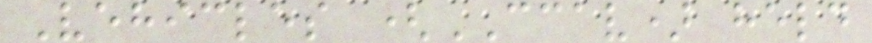Vehicles (CCAV) held
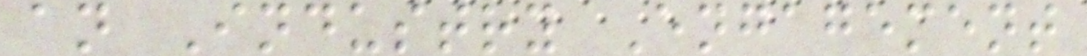an Industry Engagement
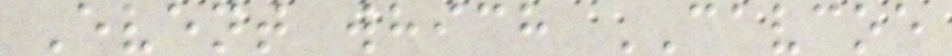Event which CAVCOE
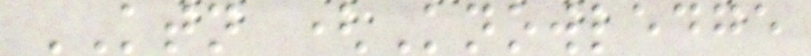KTN (Knowledge
